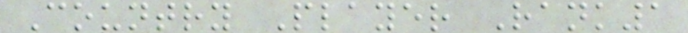Country Player Rank1
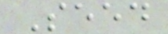Seed
